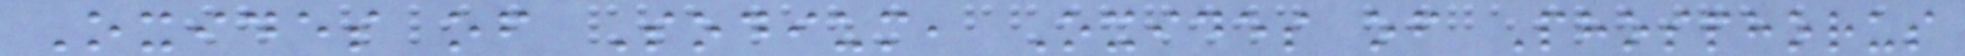Oxides of Sodium, Oxides of Phosphorus
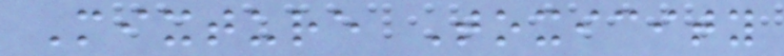Mixture Toxicity
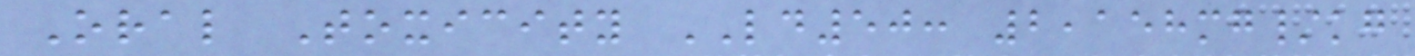Oral Toxicity LD50: 2,158mg/kg
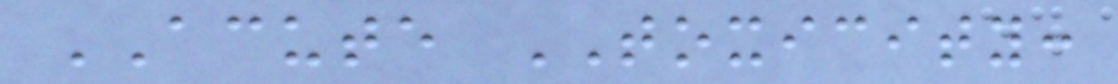ACUTE TOXICITY:
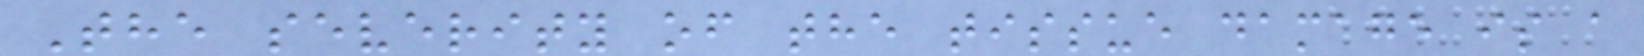The severity of the tissue damage is a
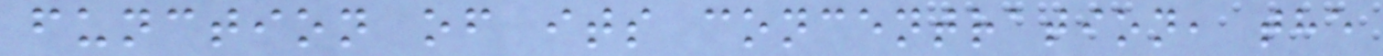function of its concentration, the
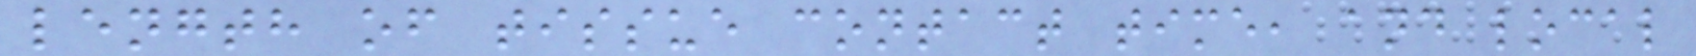length of tissue contact time, and local
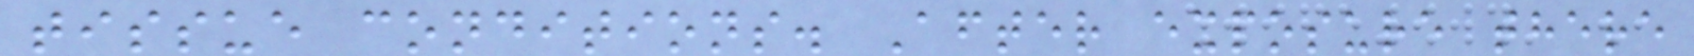tissue conditions. After exposure there
